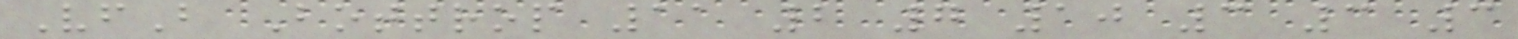VfB Bottrop 11 2 7 10 3 3 3
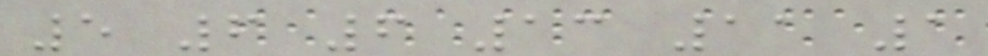5 6 6 13 11 1
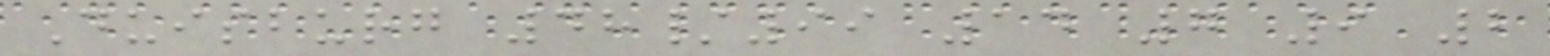Duisburg 48/99 14 7 9 2
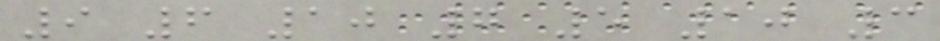9 6 10 7 5 10 3
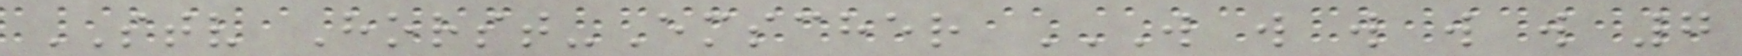STV Horst-Emscher W W W W W 7
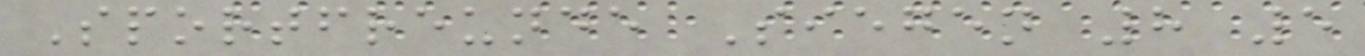Sportfreunde Siegen 8 5
